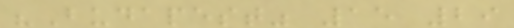"Budapest" 15 29
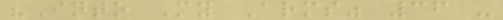"Into My Arms" 36 -
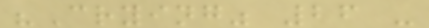"Crying" 26 -
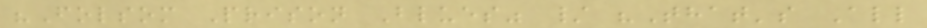"Folsom Prison Blues" / "That's All
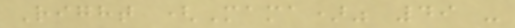Right (Mama)" 49 -
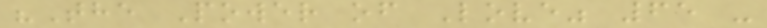"The Power of Love" 65 -
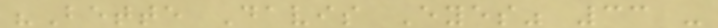"Bette Davis Eyes" 33 -
